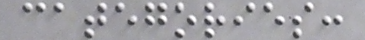categories:
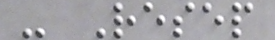- Resep
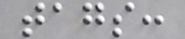tags:
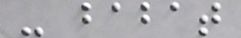- babat
